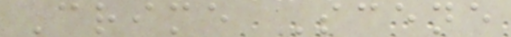Crime Scene
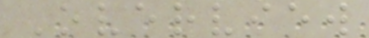Overview
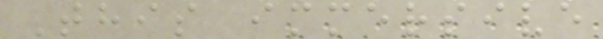This immersive
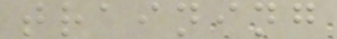training
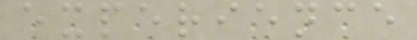experience
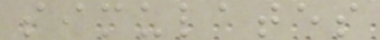simulates
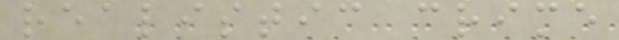realistic crime
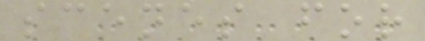scenes for
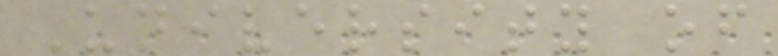University of
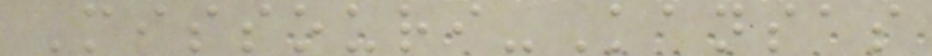Missouri-Kansas
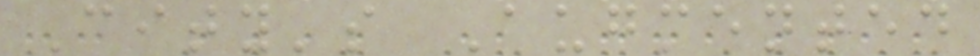City's Augmented
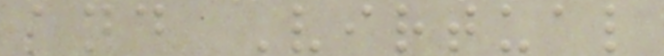and Virtual
